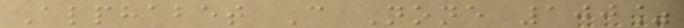Alphabet C None 100%
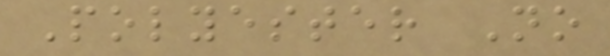Polyester No
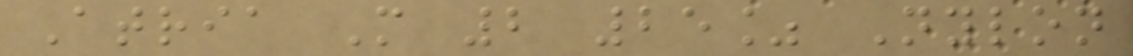Atria M 2 25% Nylon
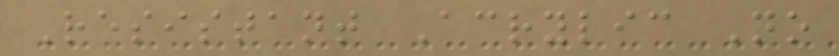Resistant Acrylic No
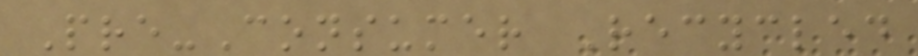Pre-Consumer Recycled
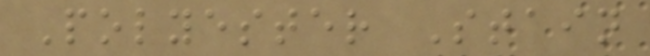Polyester Stain
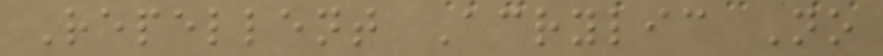Repellent Acrylic No
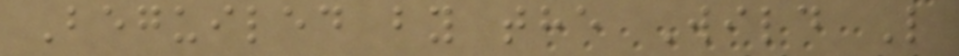Beguiled by the Wild L
